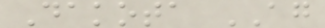Dakota AG
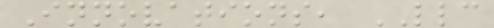Innovations, LLC
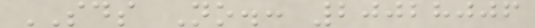SDS No.: 20028006
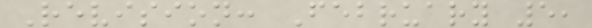Revision: February 5,
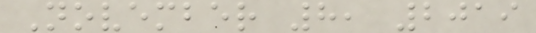November 8, 2019
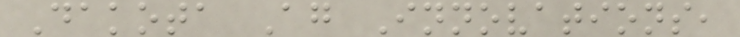Dakota Ag Innovations,
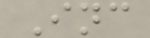Inc
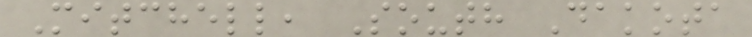Mitchell, South Dakota
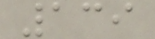139
